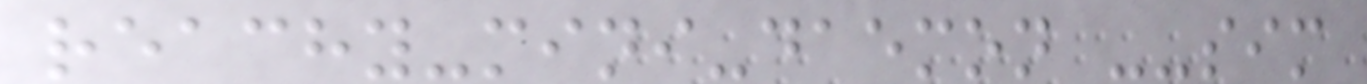reachy-mini-daemon --sim
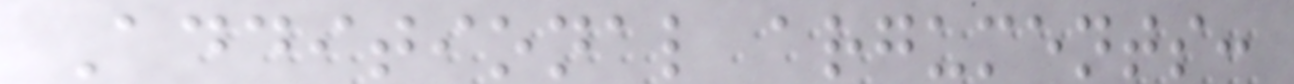Additional arguments:
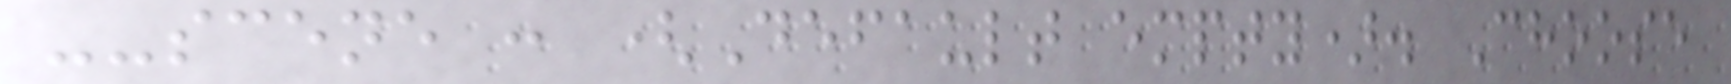--scene : (Default empty). Choose
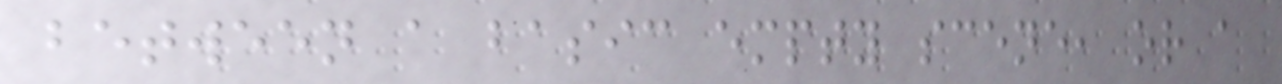between a basic empty scene, or a
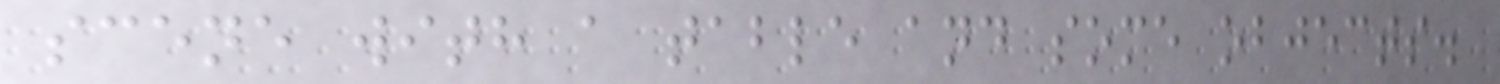scene with a table and some objects.
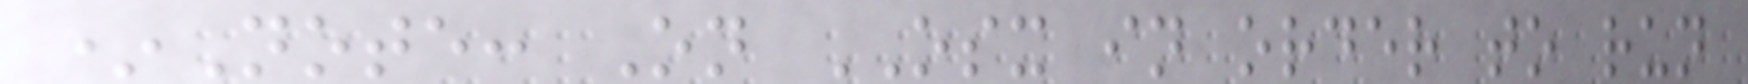*Note: On OSX in order to run
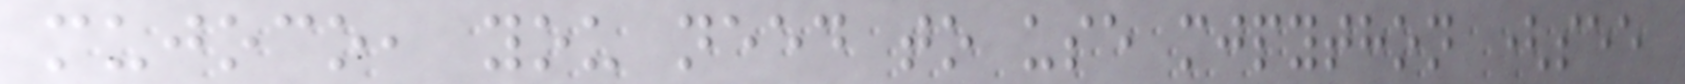mujoco, you need to use mjpython (see
